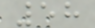58
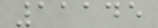11145
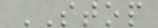STOP
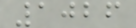1026
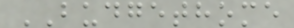BUDGETHOME
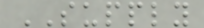SUPPLY
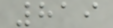819
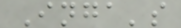Inga's
